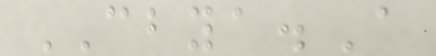CBYA.A
